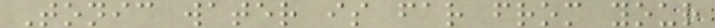Tonic water is far from your
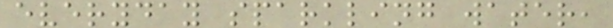everyday sparkling water,
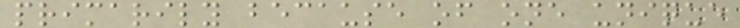primarily because of one unique
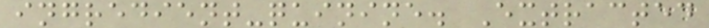ingredient-quinine. Extracted
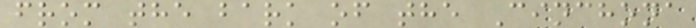from the bark of the Cinchona
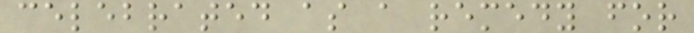celebrated as a remedy for
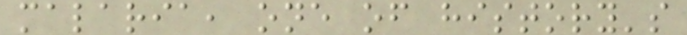malaria, one of history's
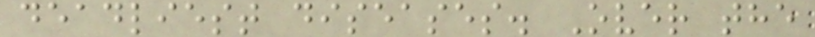deadliest diseases. Over the
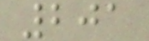201
